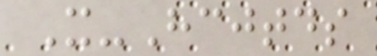X-Hcjtds
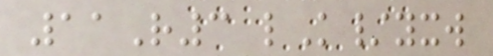11R3 lK/yxw
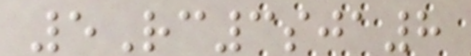5Rc3sja8
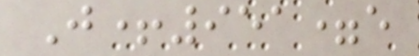J+951=e
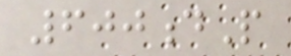600dP
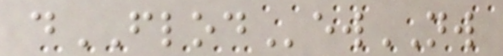dFLODewNW
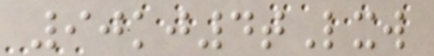90kj4tLxw
